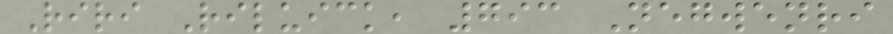Riri Riluick, 793 Negwenri
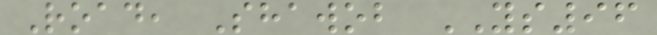Road, Shawob YS96
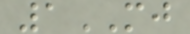1MJ
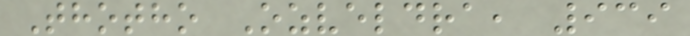Thotho Ozveldra, 939
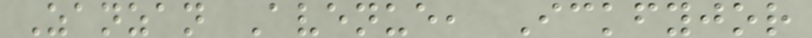Zanzan Avenue, Ickfyjor
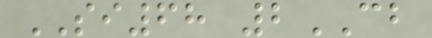SI68 2CB
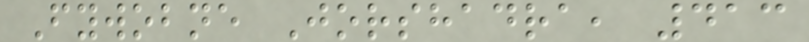Fywobne Jorshadra, 413
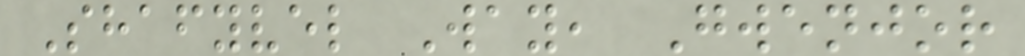Shafyvel Way, Gwenjor
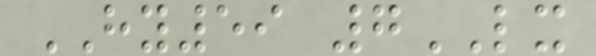HY59 7LX
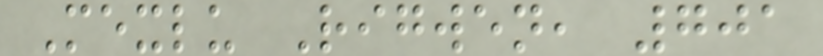Mexlu Rigwen, 701
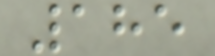185
